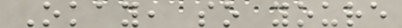Okay, so youre
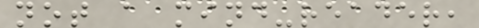not a mind-reader,
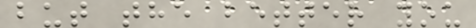but the better you
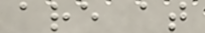are at
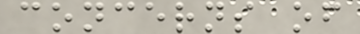concerns of
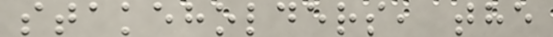stakeholders, the
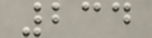234
